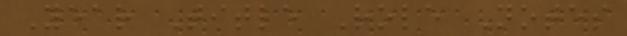Year Title Role Notes
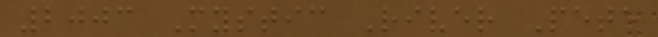2003 Mystic River Pete
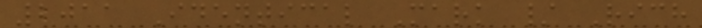2011 Identical Mark / Rich
